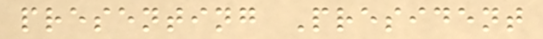presenting President
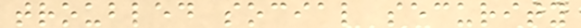troubled social security
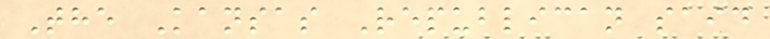The Kansas Republican said
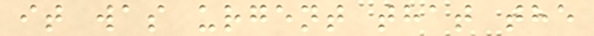it was urgent that the
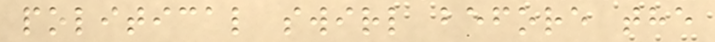political swirl before the
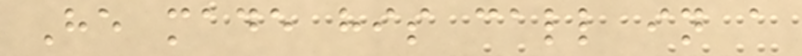He made his call in a
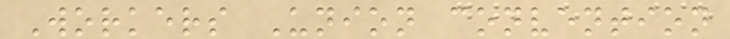Workers Union convention
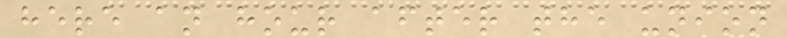here an hour after the union
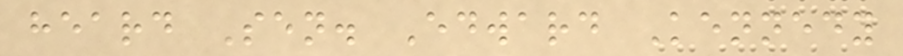heard Sen. Edward Kennedy
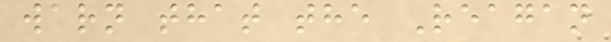warn that the Reagan
